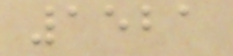1521
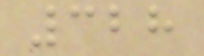328
